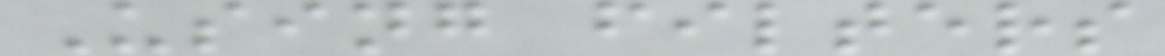Using filters
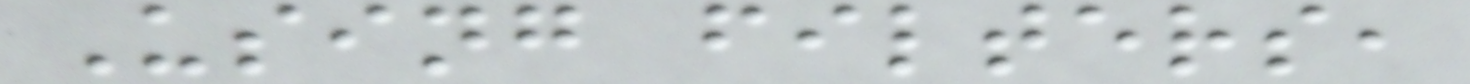Using filters,
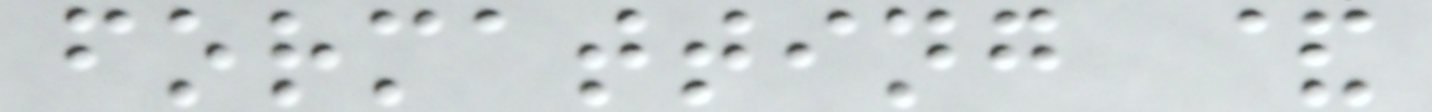formatting &
